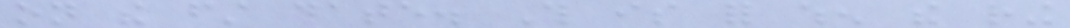on the first date. This is for when the ring
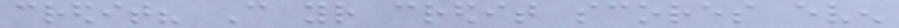credit? Can your credit scores even
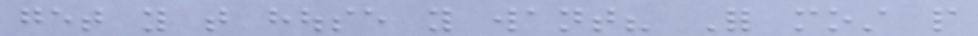get you that house you want? For most people
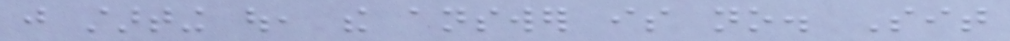just starting out, the answer is no. Sit
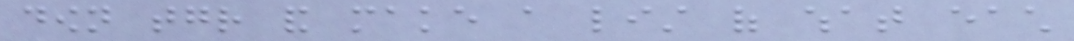down together and make a list of what each
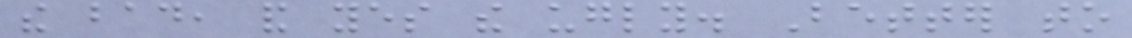the bad, and yes the ugly. Better to
